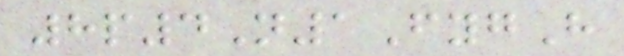8p4N1FygH
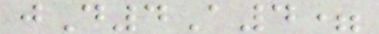jD4A4=
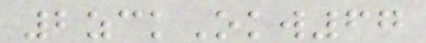2zckOkw67
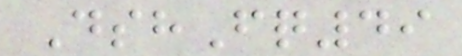DshFq49
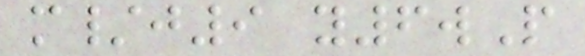m/j9 y6wP
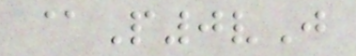@P0vJ
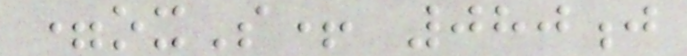=oxS+ 080j
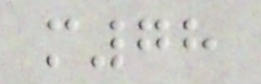m78
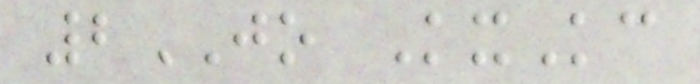2JO KxKc
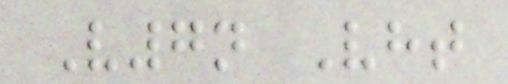V7n Vht
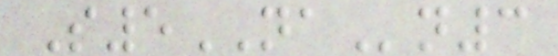S5NAn3
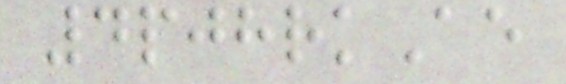4pjhrkAe
